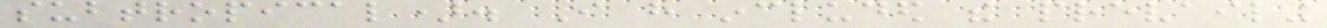subtropical). I have included the prevailing
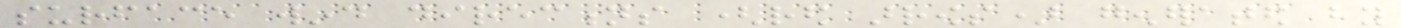surface wind directions (red arrows) generated by
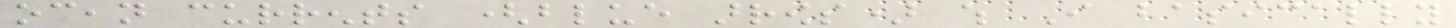ocean currents (blue arrows) which I basically
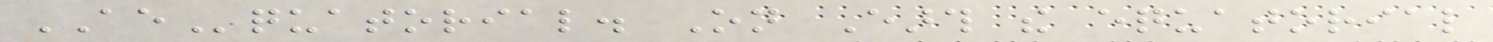AEquatorial. On Earth the equatorial
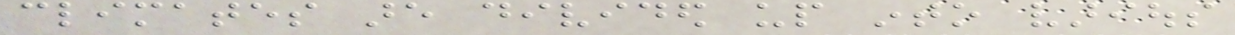climates are divided up into various
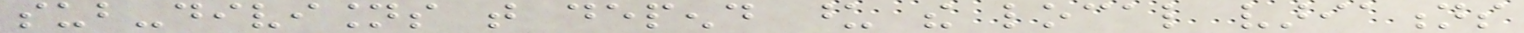sub-divisions that depend upon the local variations
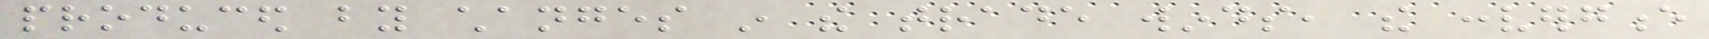produced by changes in the trade winds, the convergence
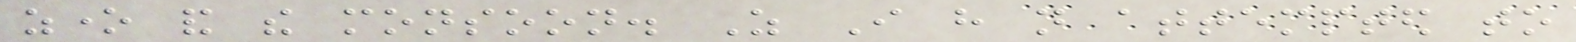zone and the monsoon. As I have not attempted to
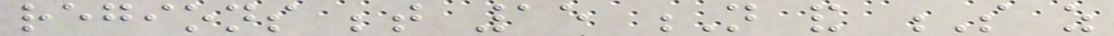regions between 15 N and S as
